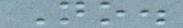No.
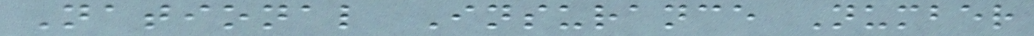National Insurance Number
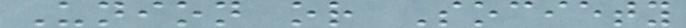Union or Society
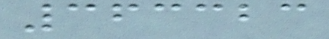363323
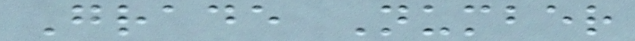Grade Number
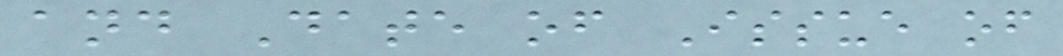and Date of Issue of
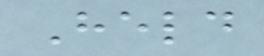Held
